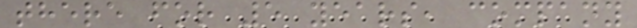there for 5 years, company
